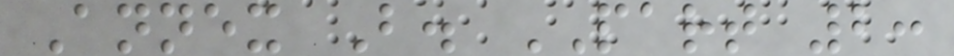Annex B. PART 2:
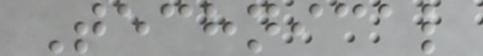Technical
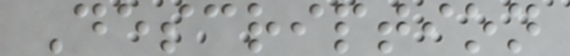Description
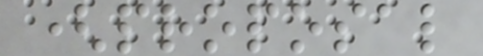(proposal
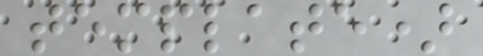template)
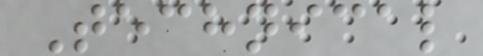Technical
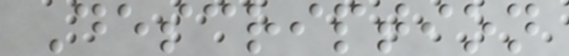Description
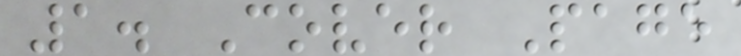1. Cover Page
